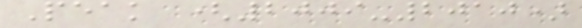Peak (2009-2010)
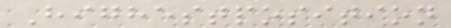Highestposition
